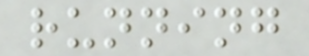running
